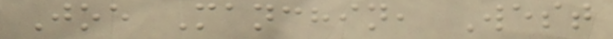Joe Manchin, West
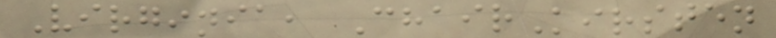Virginia, ChairKirsten
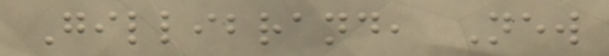Gillibrand, New
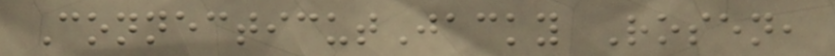ConnecticutJacky Rosen,
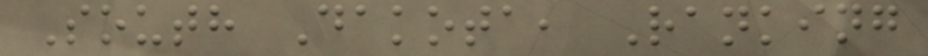South Dakota, Ranking
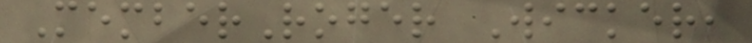MemberRoger Wicker,
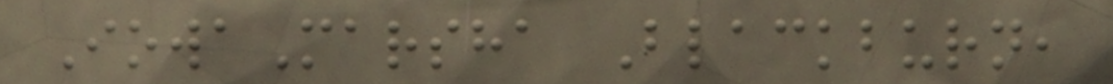IowaMarsha Blackburn,
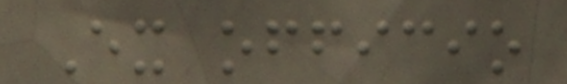Ex officio
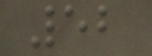52
